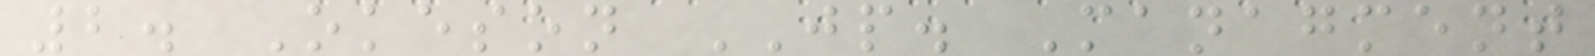2. Okeson JP. Managment
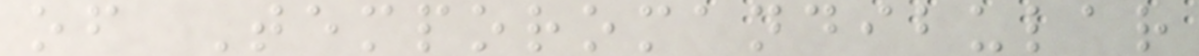of Temporomandibular
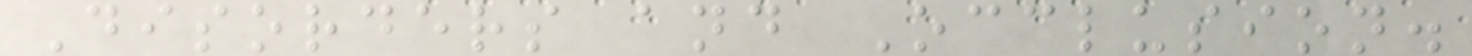Disorders and Occlusion.
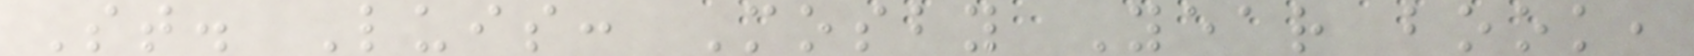St. Luis: Mosby Year book,
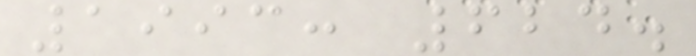1993: 624.
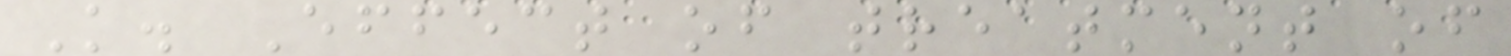K. Effect of treatment of
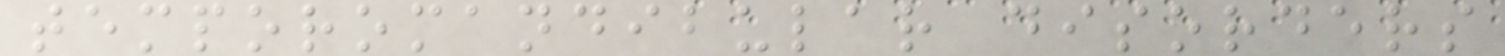temporomandibular disorders
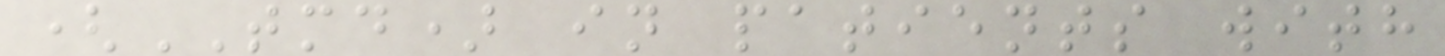(TMD) in patients with
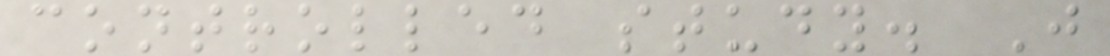controlled study. J
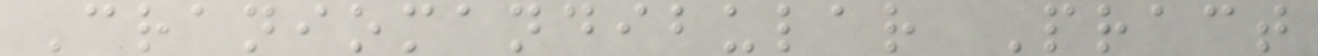Craniomandibular Pract
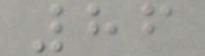86
